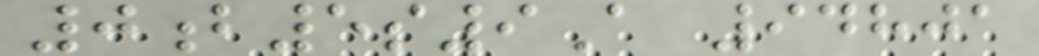0b5s9A 94801
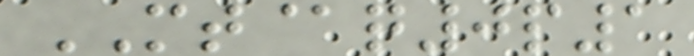MT@q0p1
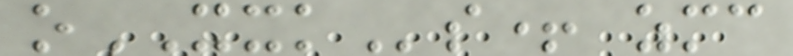oXXKs+ zmc
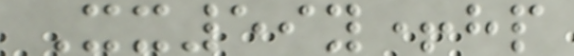Xx59y+hp
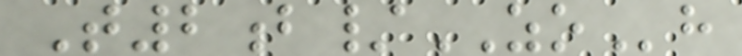T2b/ZOh
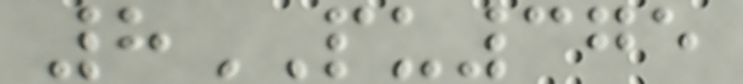8PU375
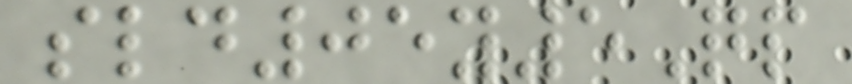sld05y5Qp
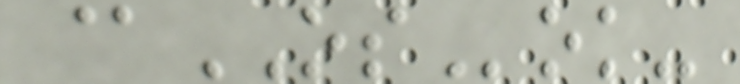@OSok-
